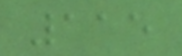115
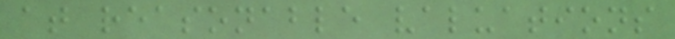at reasonable valuations
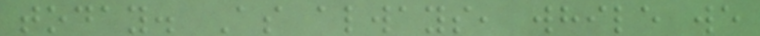today. As always, while we
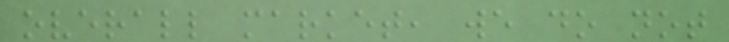overall market, we do not
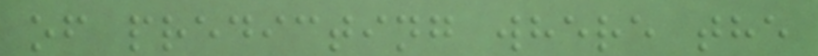of predicting where the
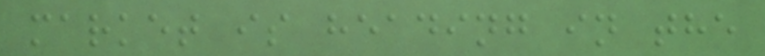market is heading in the
